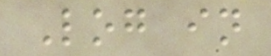Log in
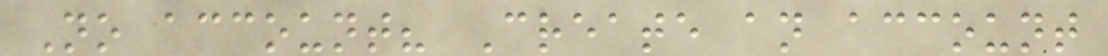No account? Create an account
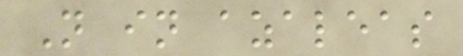N in azaleas
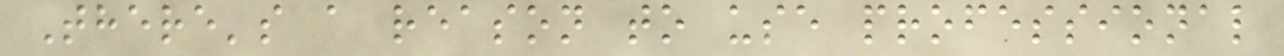There's a reason to use professional
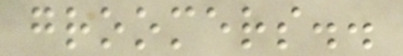groomers..
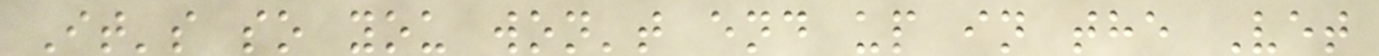It's so you won't end up in the Vet
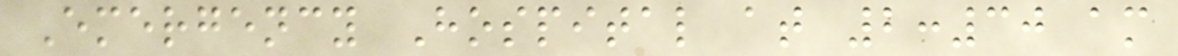Emergency Hospital at 2:30 am
